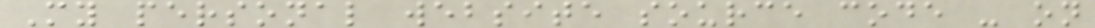My personal website source code - on
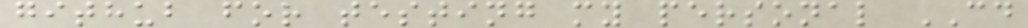github for testing my personal CD
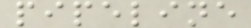pipeline
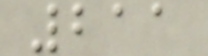211
